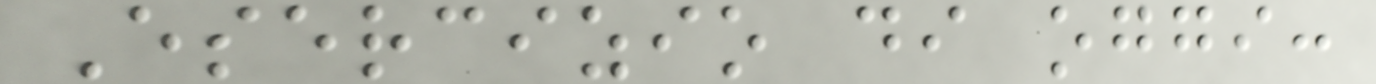Esercizio di oggi:
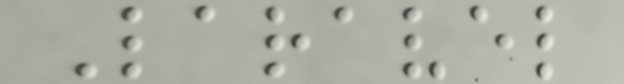Laravel
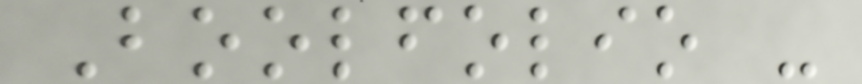Boolfolio -
